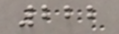222
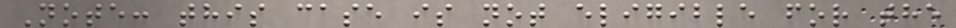Note: this case is not eligible for the
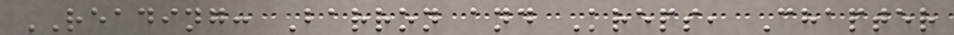READING: Barron and Kreps, Chapter
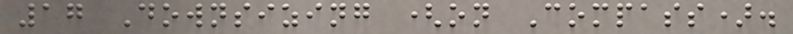17 Downsizing (on Compass).
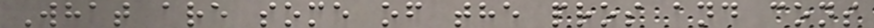What are some of the pros and cons
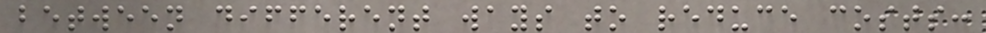between different ways to reduce costs:
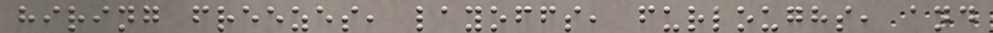hiring freezes, layoffs, furloughs, and
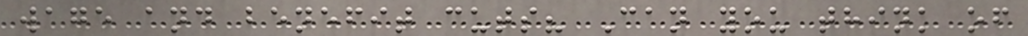wage and benefit cuts? Can you think of
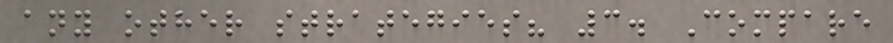any other strategies? 3. Compare
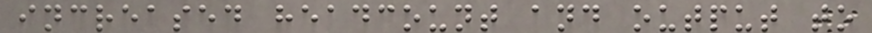increased headcount and output to
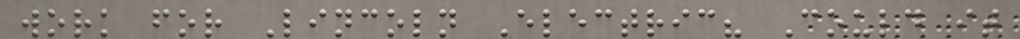work for Lincoln Electric? Could it
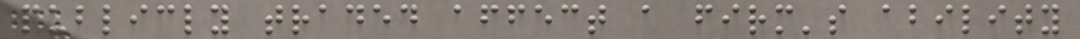publicly traded affect a firm's ability
